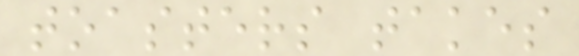toasters takes
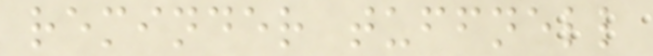reminder tuffnell
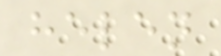helen
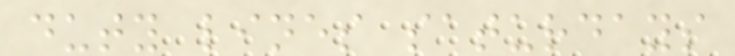duty lines saturdays
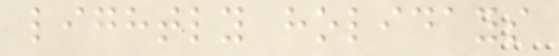lightly holidays
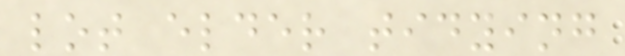lot elder tidying
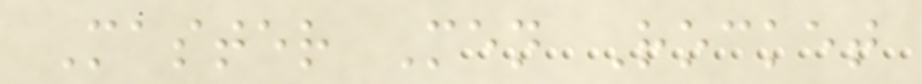Master Men Rocket
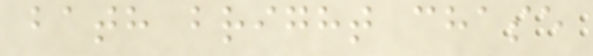bath bright chase
